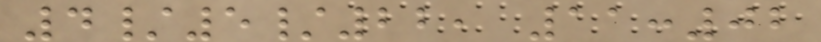4/5/22, 11:02
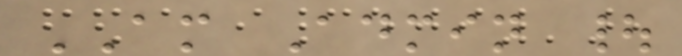AM Admin |
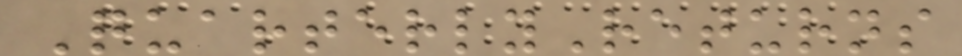QuarterlyReturns
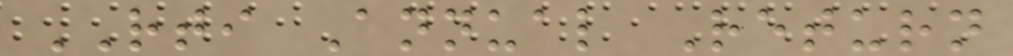RTI Annual Return
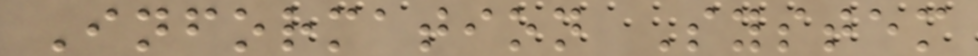Information System
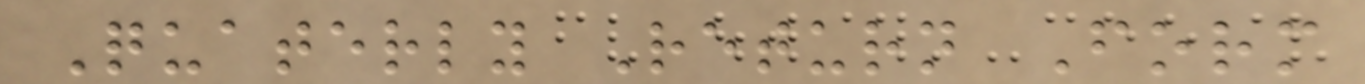Quaterly Return Form
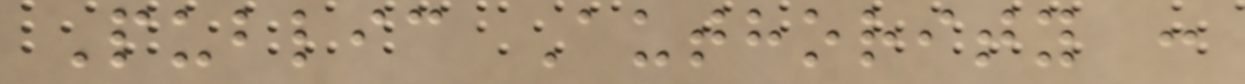Public Authority :
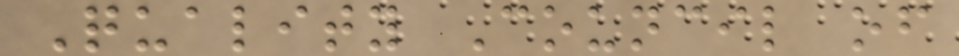Quality Council of
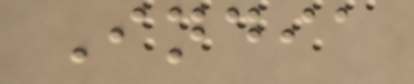India
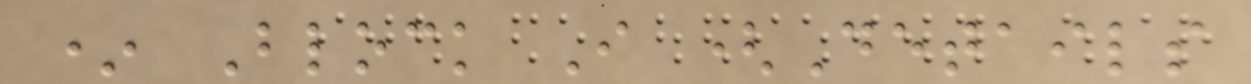* Block I (Details
